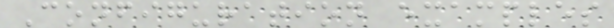Configuration examples
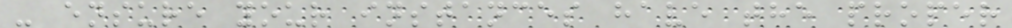- ensure your instances have the proper
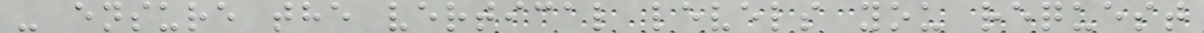- ensure the vertical levels you request
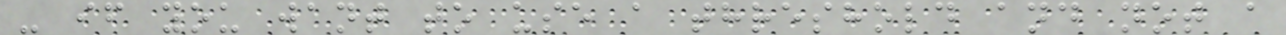- if you want to use a threshold and not a
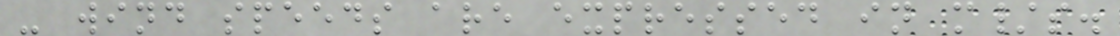- wind speeds are expressed in m/s.
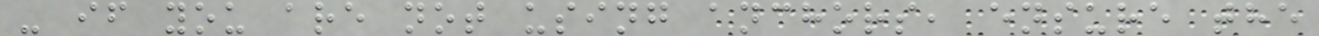- if you are not using anchors, ensure the
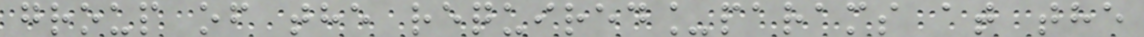group of the required_params at the
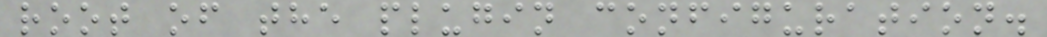root of the plugin configuration.
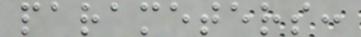parameters:
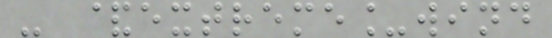- &extreme_wind
